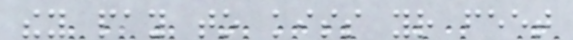they pay to kiss your feet
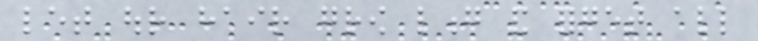let our hair grow long and forget all
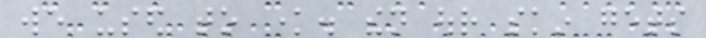we used to know. then our skin gets
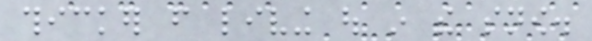thicker from living out in the snow.
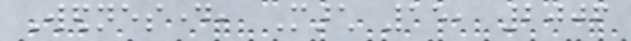Wednesday, March 15, 2006
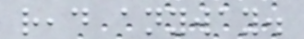read anyway.
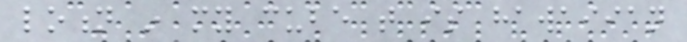lotion in my cube that is hawaiian
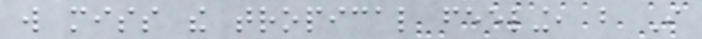will miss the tropical feeling, but I
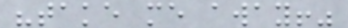"take me away!"
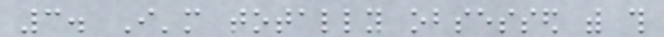3. I'm totally obsessed with this
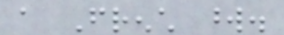a French word.
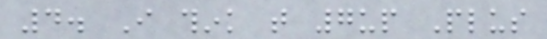4. I think that 7up Plus
